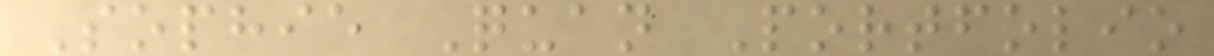Sophie Quan Portfolio
